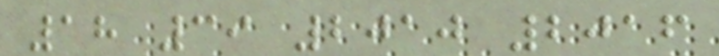18 39 2010 2016
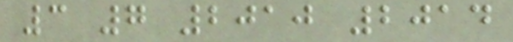3 7 2010 2014
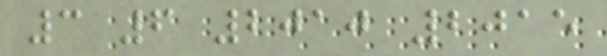3 6 2010 2015
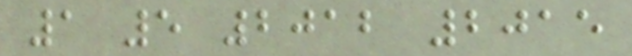1 5 2012 2015
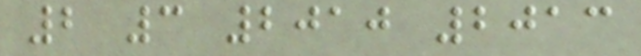2 3 2010 2013
